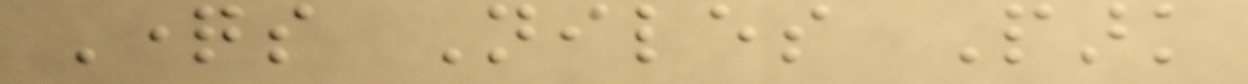Questions Niles Park
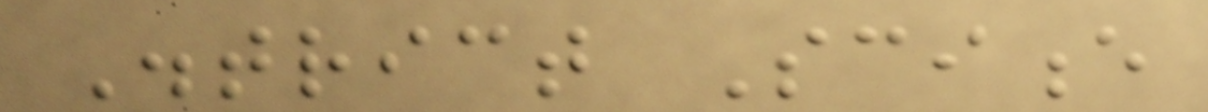District Science
